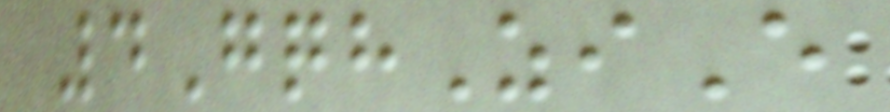4GqhZiE
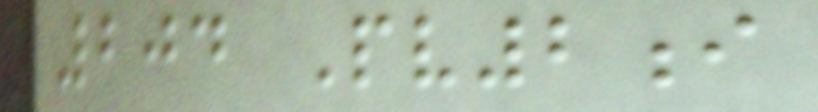204 Pv2i
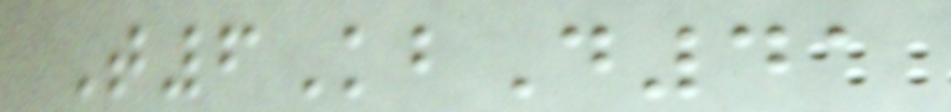T6KbD41
